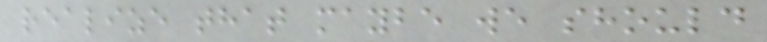realize that maybe we should
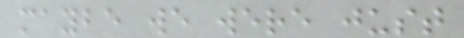maybe we were just
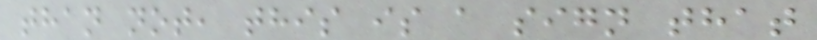than not, this is a sign that
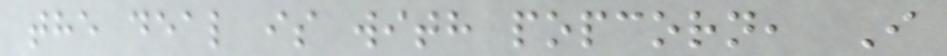the deal is with popcorn, I
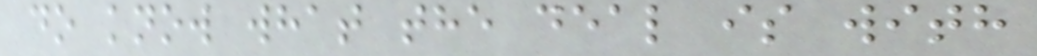do know what the deal is with
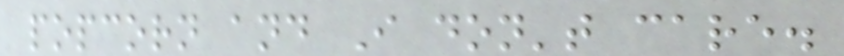popcorn and I don't care.
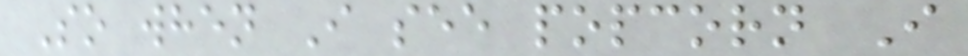So when I see popcorn I
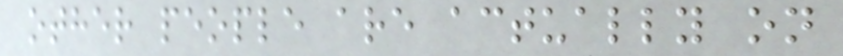other people are actually on
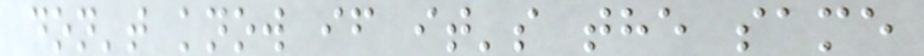don't know if it's the same
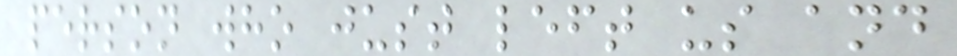person who just left us and
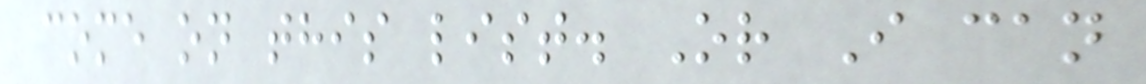come on this list. Or I can
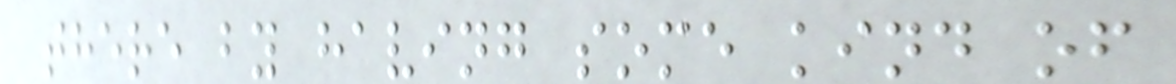there by having some kind of
